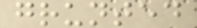grunted
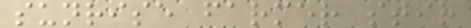sunrise farmer stir
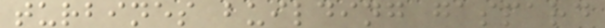turbines building gaspard
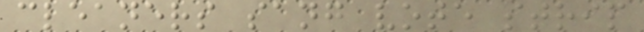cleaners sang vote strip
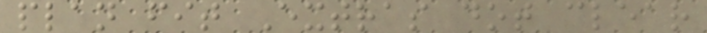plan fit Extras dot clear
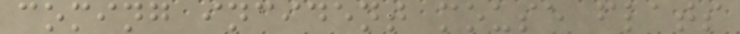coming incident mouse flats
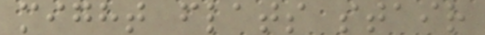might flats stair
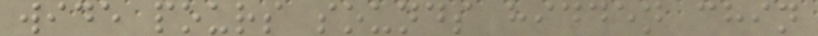wide pours sounds hidden chin
